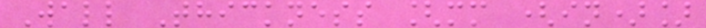Wall Thickness [mm (in)]
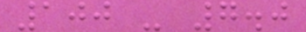100 - 7.0
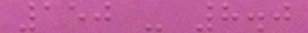150 - 8.0
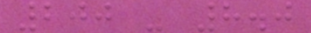200 - 8.0
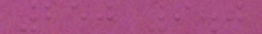250 9.0
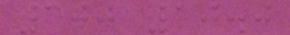300 10.0
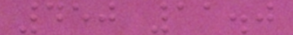450 11.0
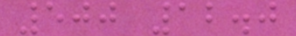500 12.0
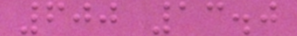600 13.0
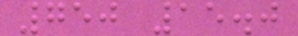750 15.0
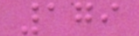179
